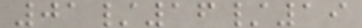01/16/19
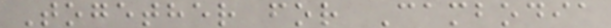Together for Cambodia
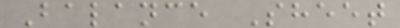Balance Sheet
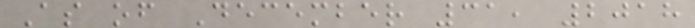As of December 31, 2018
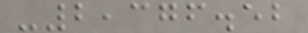-2,376.52
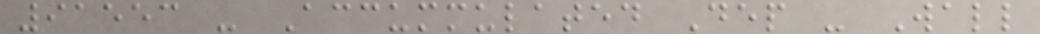91553 - Accummulated Dep - Wall
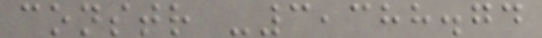constr -3,388.74
